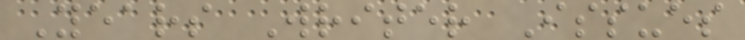Years Writer Issues
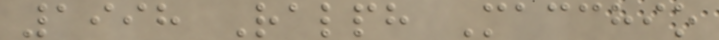1998 Ralph Macchio
